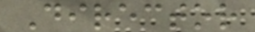Director
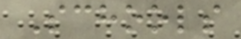Schools
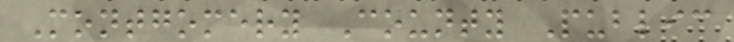Montgomery County Public
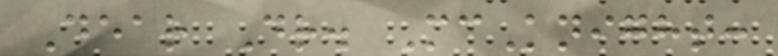Dear Dr. McKnight:
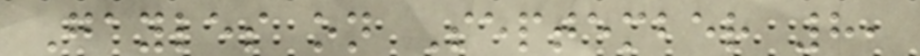Gayles on September 8,
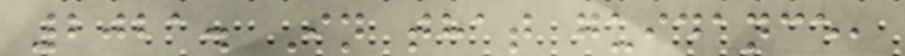2021. In that guidance,
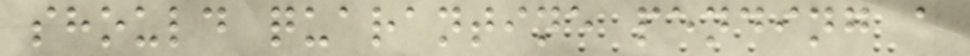should quarantine pending a
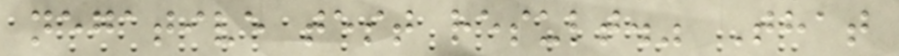negative test result." That
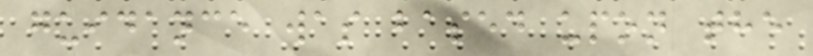guidance was based upon the
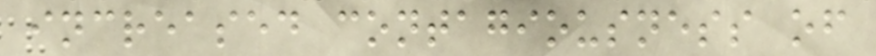increased contagiousness of
